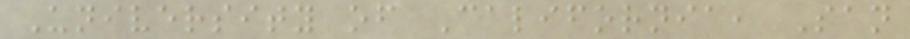University of California, San
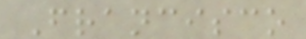Francisco
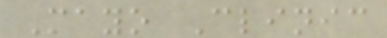Mayo Clinic
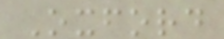Oxford
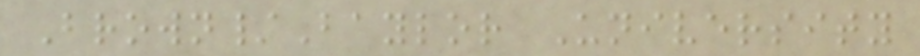Brown/Baylor University
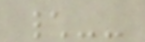\--
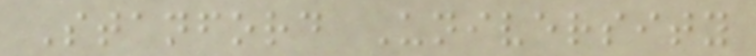Stanford University
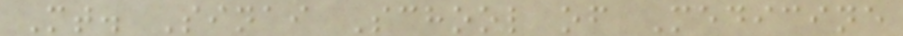Mt. Sinai School of Medicine
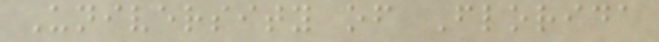University of Florida
